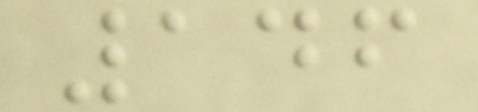146
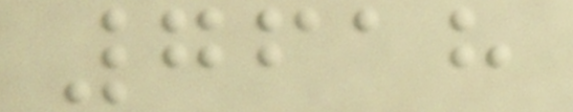7618
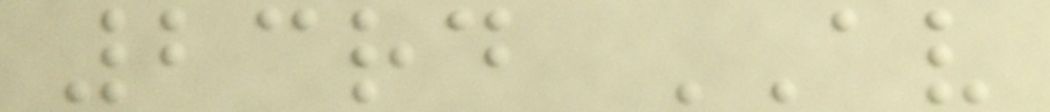23rd AV
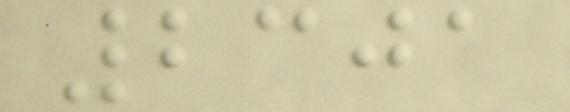2301
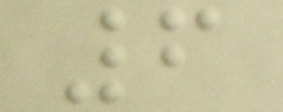6
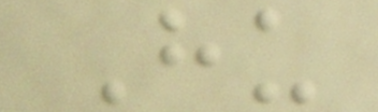Hu
